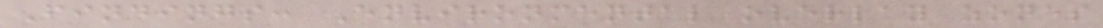Findings: Environmental overlay zones
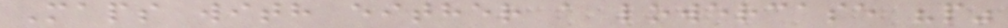Maps with either a lowercase "p"
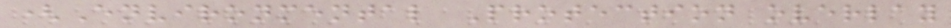(Environmental Protection overlay
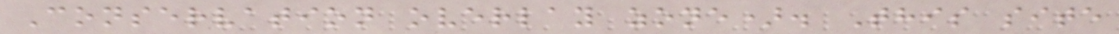Conservation overlay zone). This site
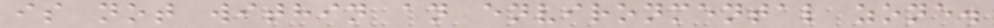is not within an environmental zone.
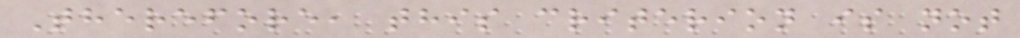Therefore, this criterion is not
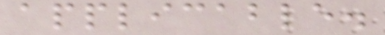applicable.
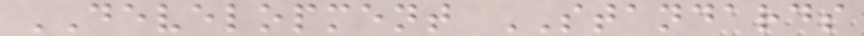DEVELOPMENT STANDARDS
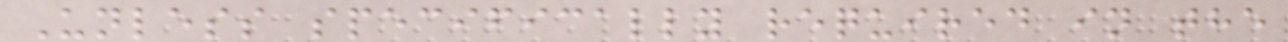Unless specifically required in the
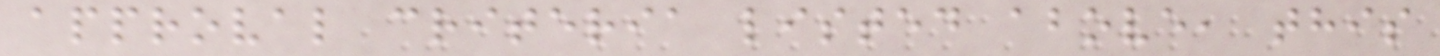approval criteria listed above, this
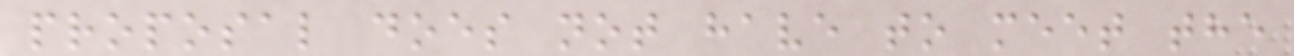proposal does not have to meet the
